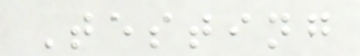Testing
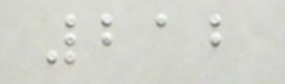212
